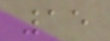15
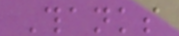Thanks
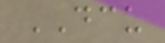DCU
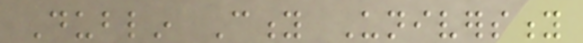Dublin City University
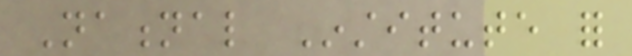National Institute for
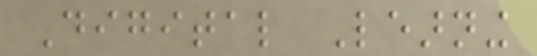Digital Learning
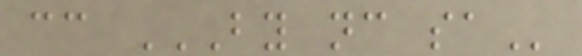cc BY NC SA
